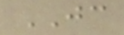JC
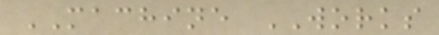MACHINE WORKS
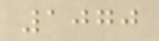1070
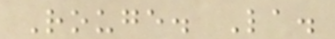Rouge. La.
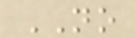NO
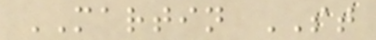MARTIN ST
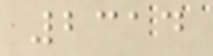2314
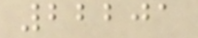22201
